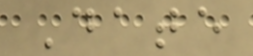Date
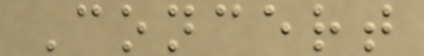Concert
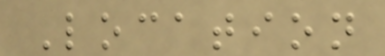Location
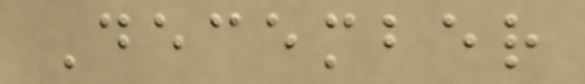December
